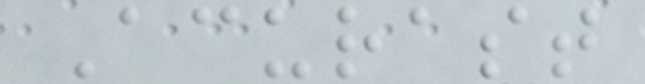Acurast
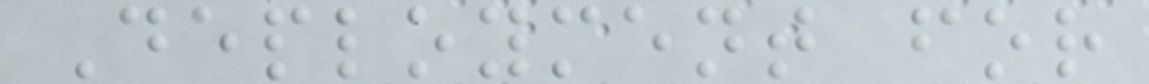Deployment for
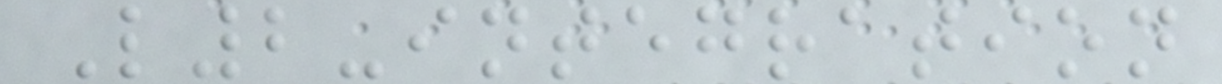L2-integration
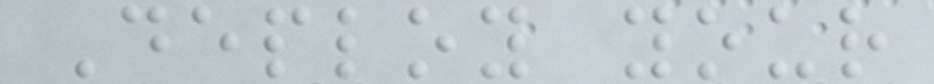Deploy your
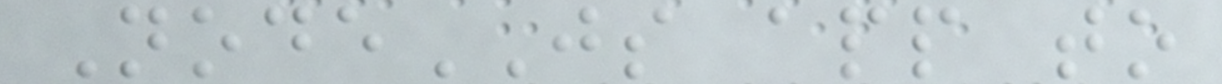NodeJS app to
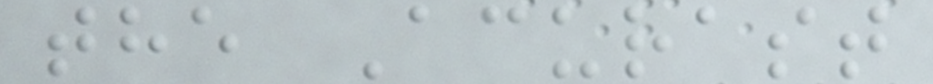the Acurast
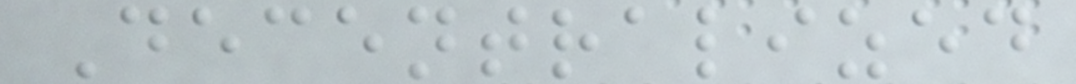Decentralized
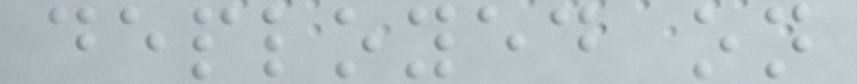deployed on
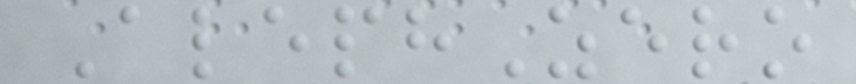AlephZero
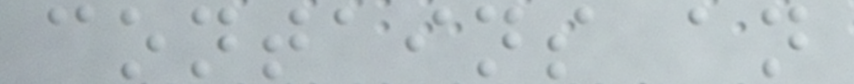contains an
